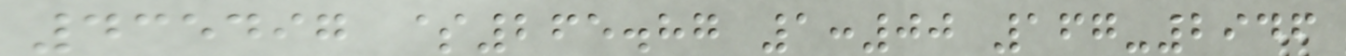435497 $265.87 1:00 167-2946
